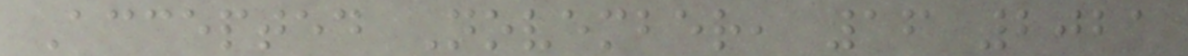Accepted November, 16 2021
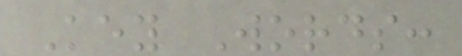Key Words:
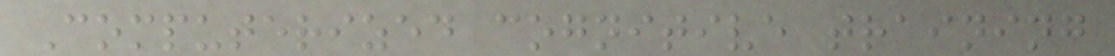Computerized cognitive training
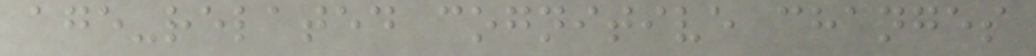age-related cognitive changes
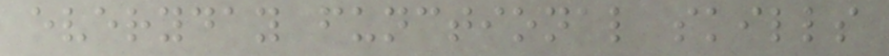everyday functional skills
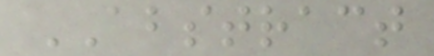ABSTRACT
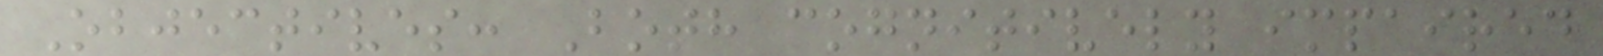Objectives: Both cognitively impaired
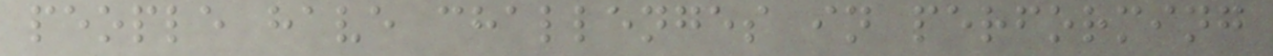people have challenges in performing
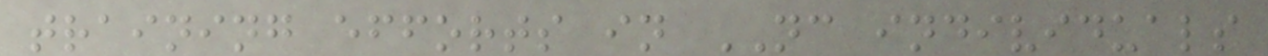training efforts in NC individuals
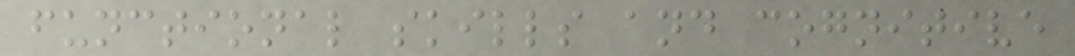functional skills and cognitive
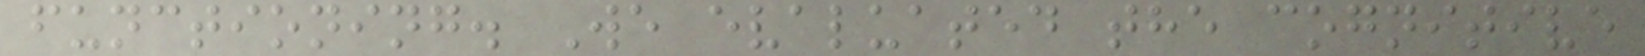functioning. We evaluated the cognitive
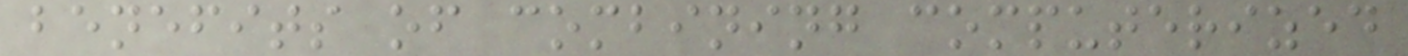benefits of combining computerized
